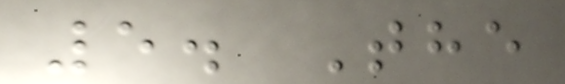5. The
